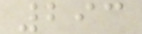293
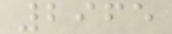2965
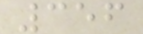356
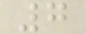7
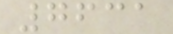7631
